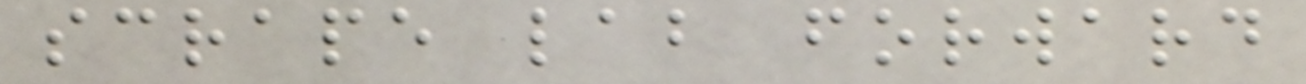scrape lab forward
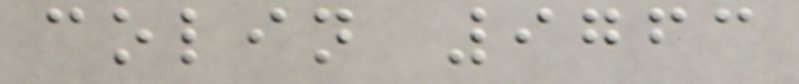colin 9763
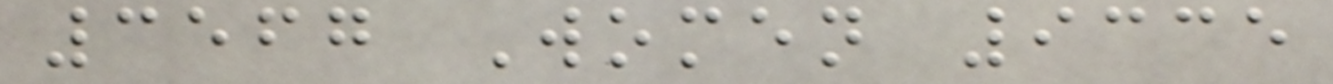3567 Women 9335
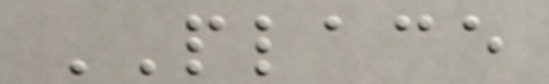PLACE
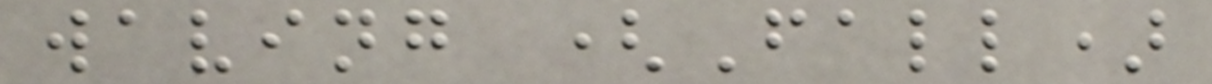waving (Fall)
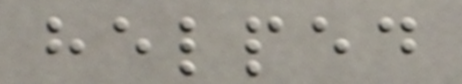helped
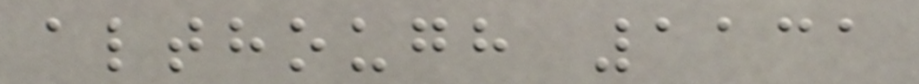although 1131
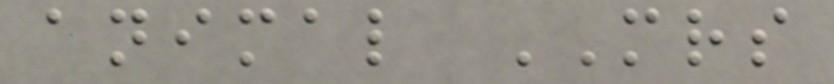animal MRS
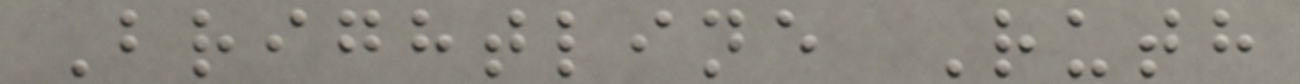Brightline Ruth
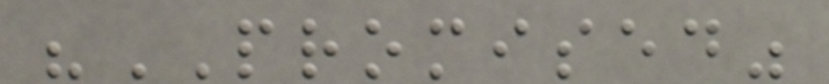"PROMISED"
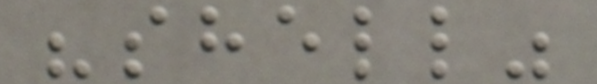"shell"
